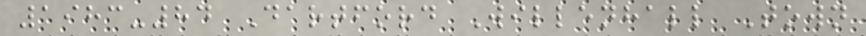1983-84 Dartford Willenhall Town
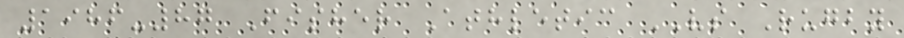1986-87 Fisher Athletic VS Rugby
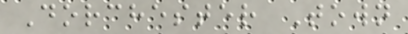Dorchester Town
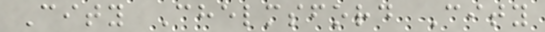City Chelmsford City
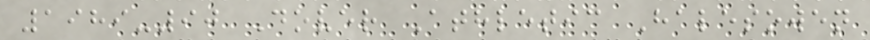1989-90 Dover Athletic Halesowen
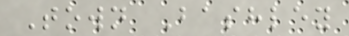Town Bashley
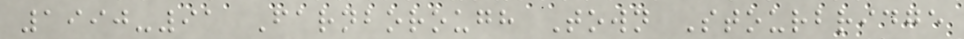1990-91 Farnborough Town Stourbridge
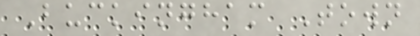Buckingham Town
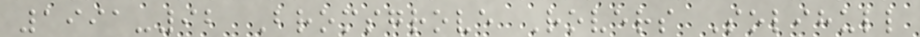1991-92 Bromsgrove Rovers Solihull
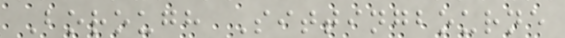Borough Sittingbourne
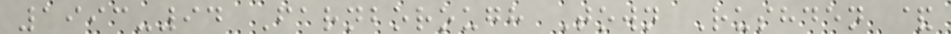1993-94 Farnborough Town Rushden &
